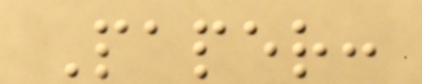Paper:
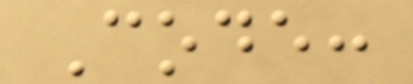Code:
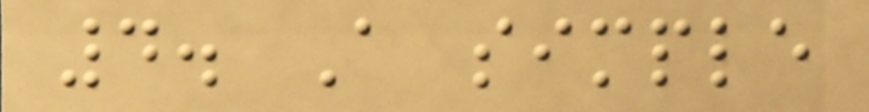4. A simple
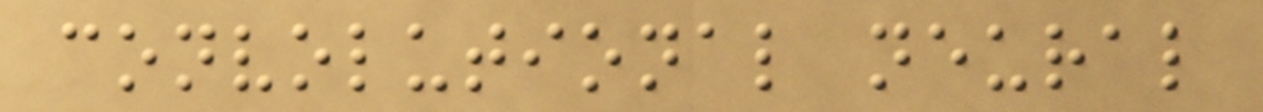convolutional neural
